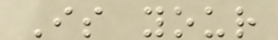Is your
